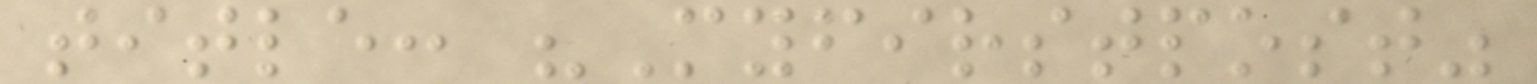title: "Myfirstpost"
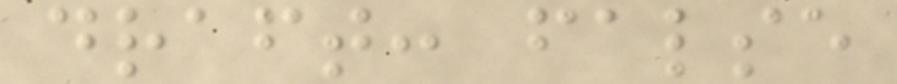draft: false
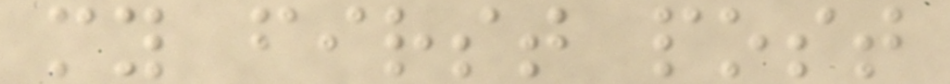my first post
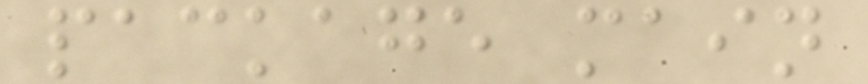package main
